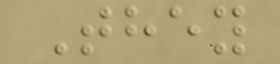They
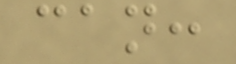can:
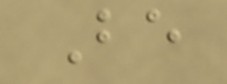Be
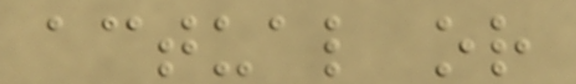actual or
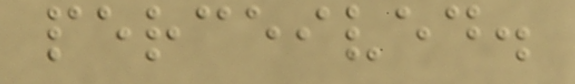perceived.
